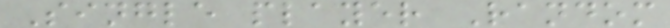Single player Random
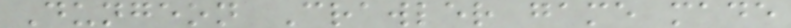Dungeon Crawler game made
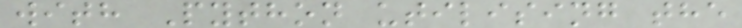with Python utilising the
